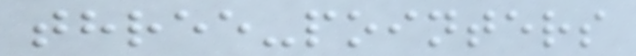three-pointers
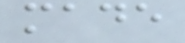made
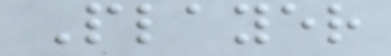Player
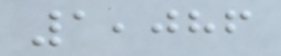1,086
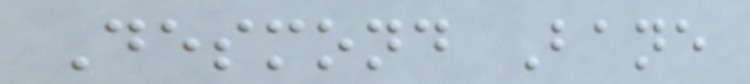Desmond Bane
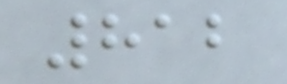812
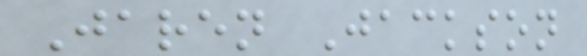Jaren Jackson
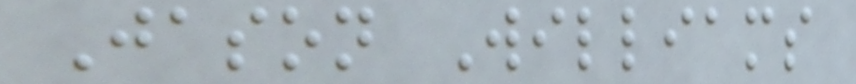Jason Williams
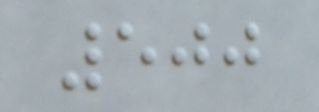500
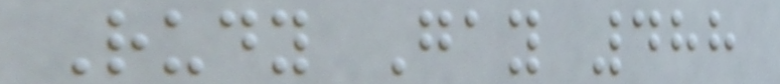Rudy Gay 488
